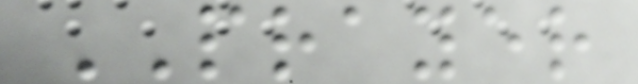PRAYER
